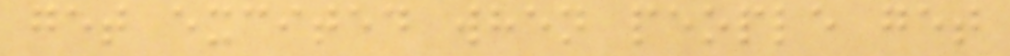get excited when people get
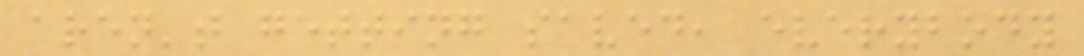aren't getting saved, everybody
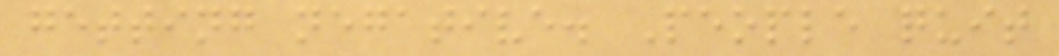getting negative. People quit
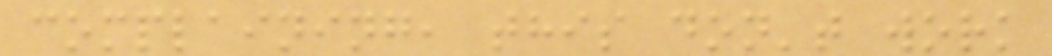complaining, this don't work
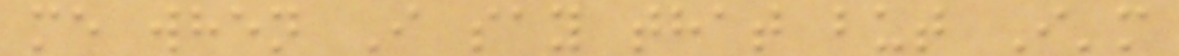me when I say that but I'm
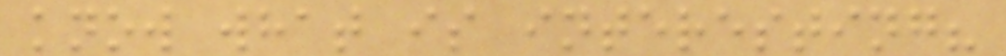know what is interesting?
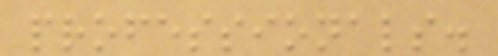professionals.
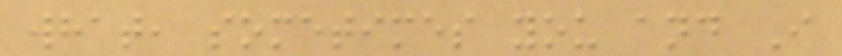what, sometimes you and I
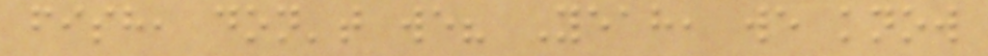fish, don't we? Yeah, we know
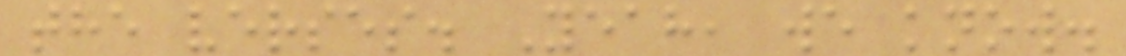the verses. Yeah, we know.
